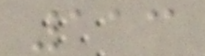113
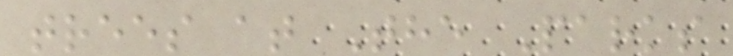trees at The Parks
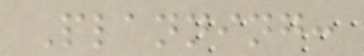Planning:
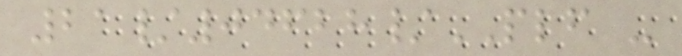21/04628/PLF -
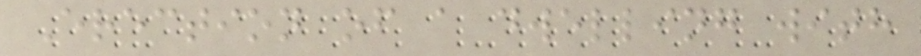Erection of a dwelling with
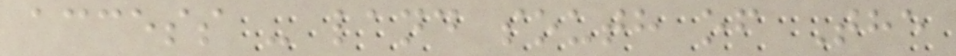access - land south of The
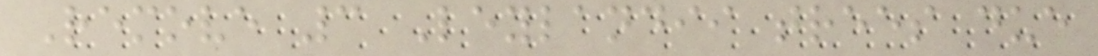Remove 3 Leylandii trees due
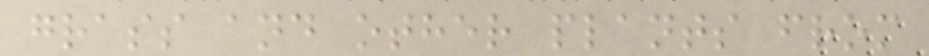grass and other plants from
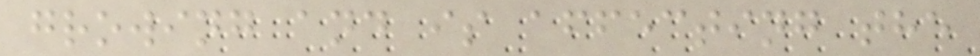growing and is affecting the
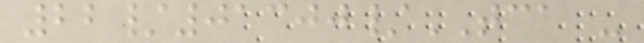22/01300/TCA -
